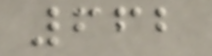662
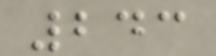243
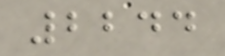2244
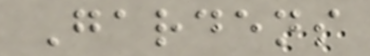Gardens
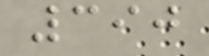390
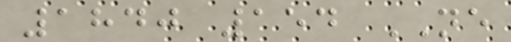1840 154 NE
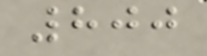800
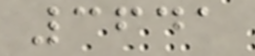3641
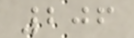206
